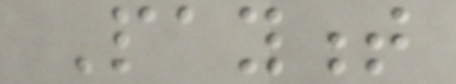Payment
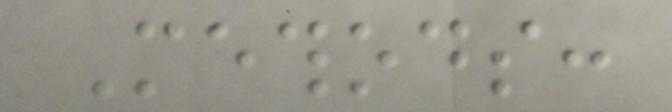Methods:
